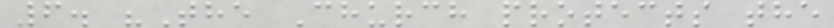6. "The Church protects the
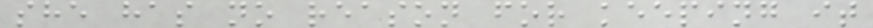she has no reason for keeping it
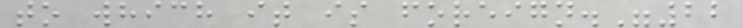to which it is foreign."22
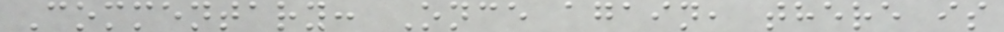Commentary: Once again, there is
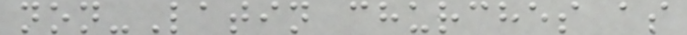non-Latin churches as
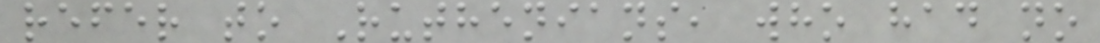refer to Ruthenians, who had no
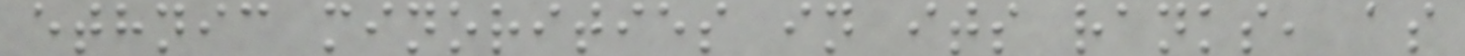ethnic minorities in its ranks, as
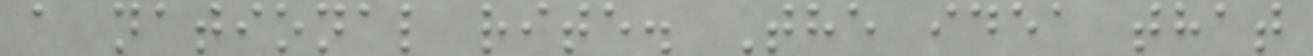a national rite. The idea that
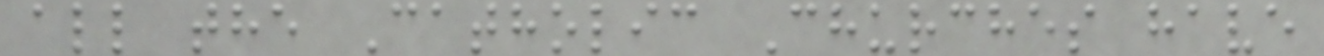all the Catholic Churches have
